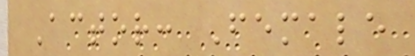Actor: Female
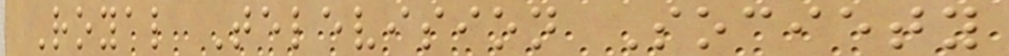Royal Television Society
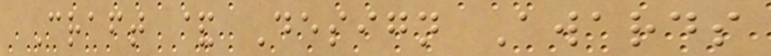Craft & Design Awards
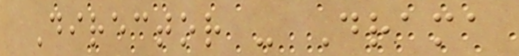Director - Drama
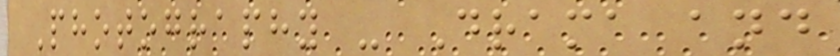Photography - Drama and
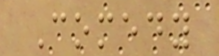Comedy
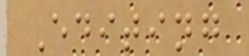Editing
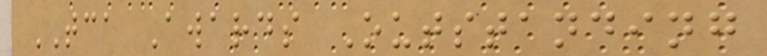TCA Awards Outstanding
